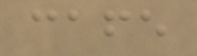cafe
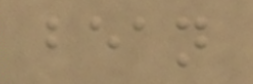bean
